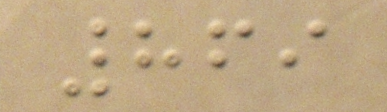869
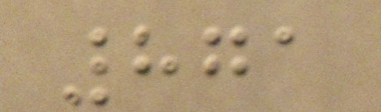871
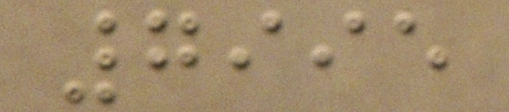7995
